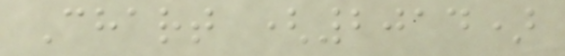Chart (2014)
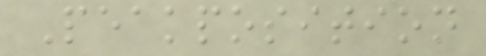Peakposition
